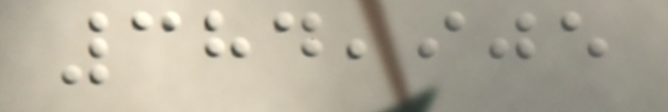384,905
